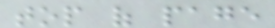top of page
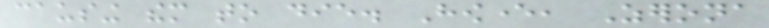causing them to die. However, Zerona
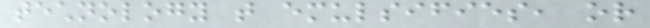technology that emulsifies, or
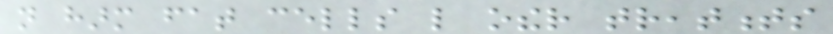not harm fat cells like other treatments
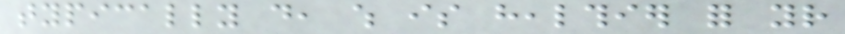typically do, which is healthier for your
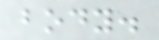body.
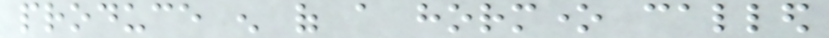produce enough of a hormone called
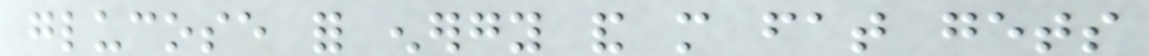glucose for energy and more fat gets
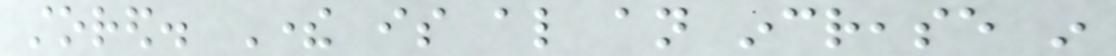stored. There is also an increase in
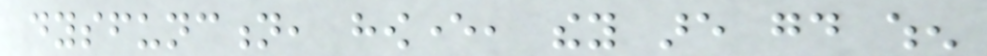dysfunction, however, they are good when
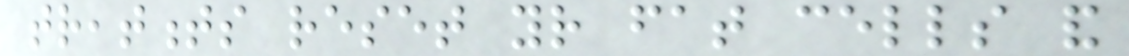treatments reset your fat cells and
